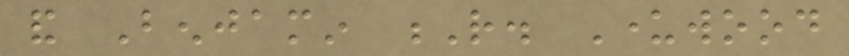and Benjamin R. Underwood
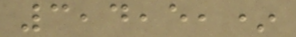3,4,5,*
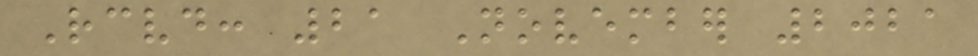Received: 21 November 2021
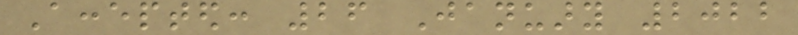Accepted: 26 January 2022
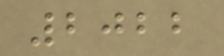2022
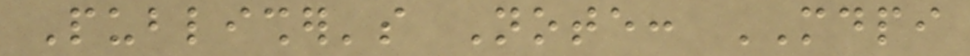Publisher's Note: MDPI
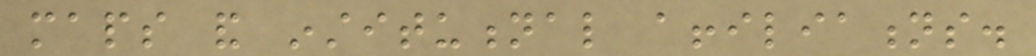maps and institutional affiliations.
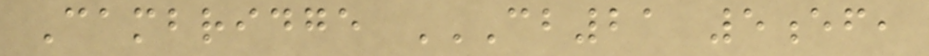Cambridge CB21 5EF,
